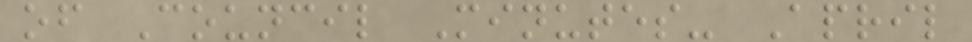of Council Minutes- April
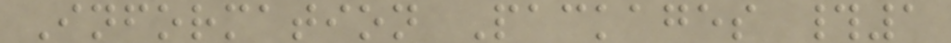Information Packages #1
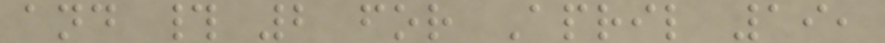and # 2 for April 19,
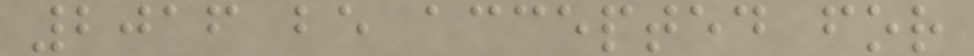2016 be accepted for
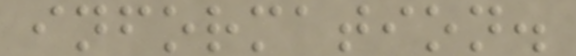information.
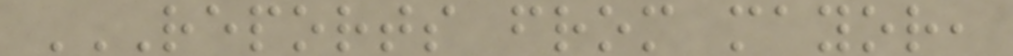REPORTS FROM MAYOR,
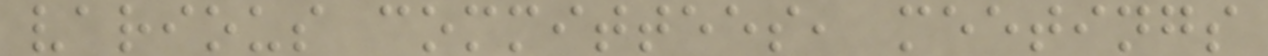various committees, meetings
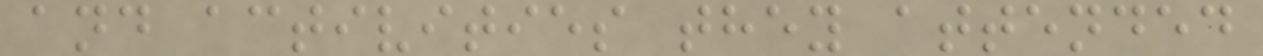and activities they attended
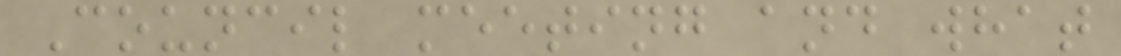Council meeting and what
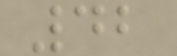42
